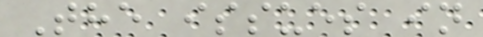The issues in
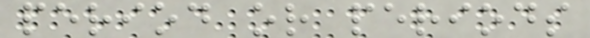period or periods
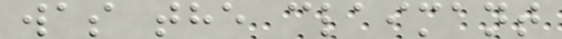was the claimant
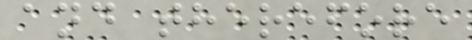and therefore
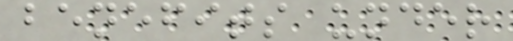benefits under
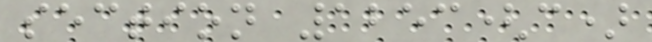section 1253(c)
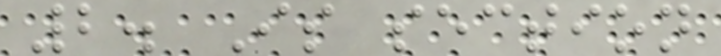2. Is section
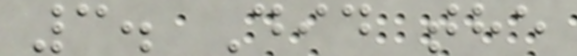3. Did the
